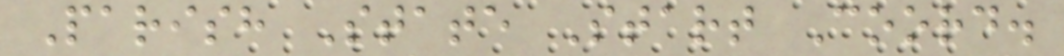Parish State Start Coord.
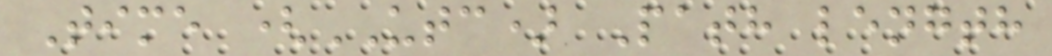Time (UTC) Path length
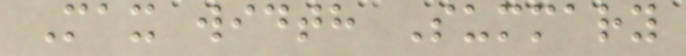Max width Summary
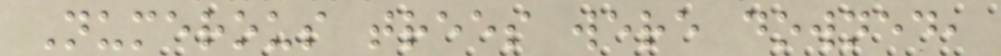Numerous trees were downed,
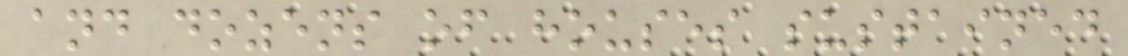and dozens of houses sustained
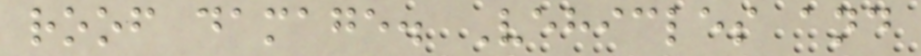roof damage. Vehicles and
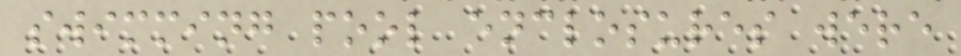swimming pool enclosures were
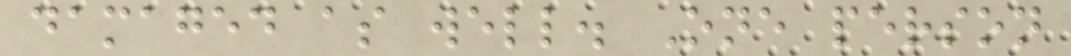damaged as well. One person
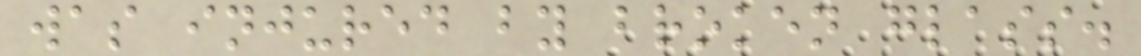was injured by broken glass.
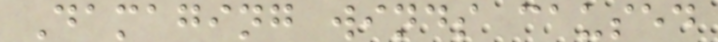Damaging winds caused
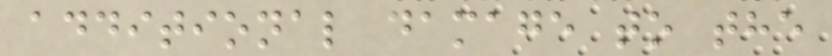additional damage to the
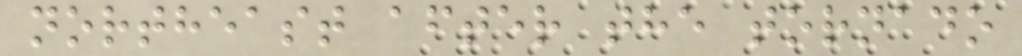northeast after the tornado
